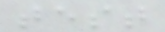test
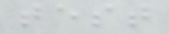test
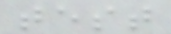test
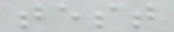test
